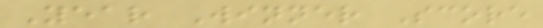Year Winner Score
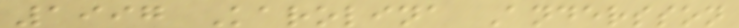1997 Karolina Andersson
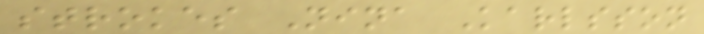strokes Nina Karlsson
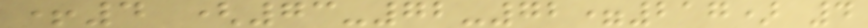+4 (73-72-72=217) 4
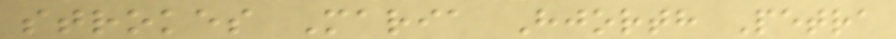strokes Maria Hjorth Petra
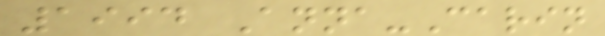1994 Anna-Carin
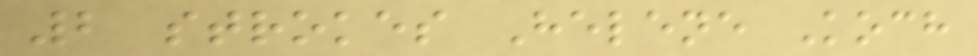2 strokes Helene Koch
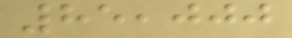85,000
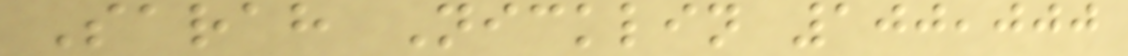Sarah Nicklin 100,000
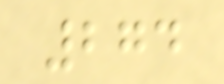274
